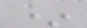*
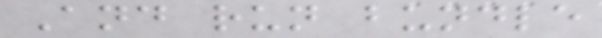And run bundle
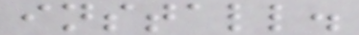install.
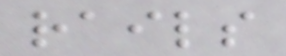rails
